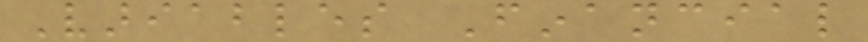Variables Financial
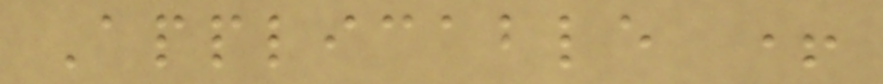Applicable +
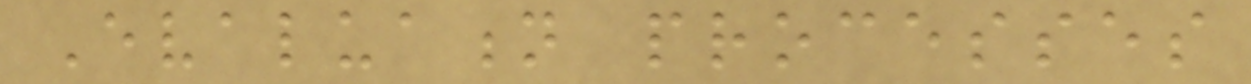Evaluation processes
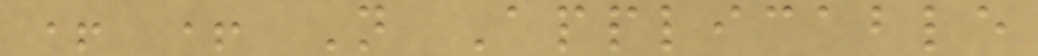+ + Not Applicable
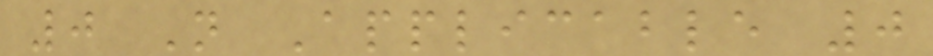0 Not Applicable 0
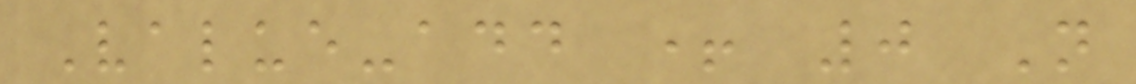Value-add + 0 Not
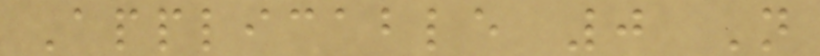Applicable 0 Not
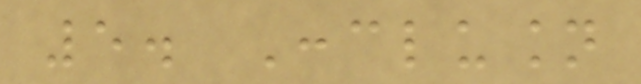5. Conclusion
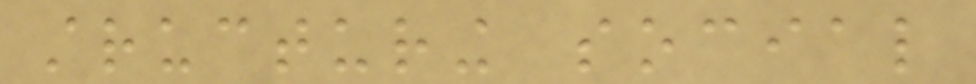structuring social
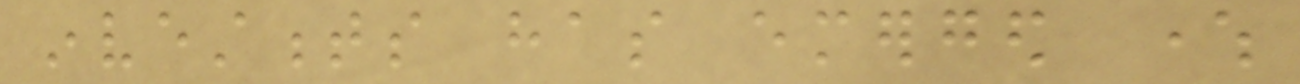investments has emerged where
